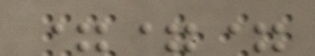===
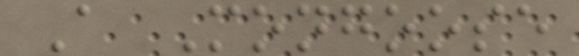A Mongoose
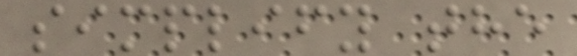simplify the
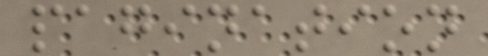pagination
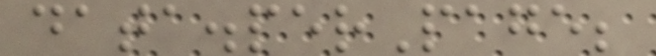data.perPage;
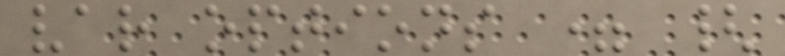var options = {
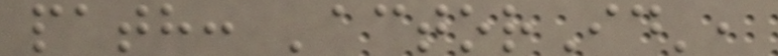path: 'actorId',
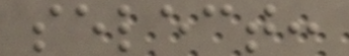select:
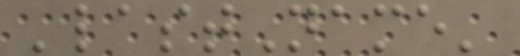'lastName'
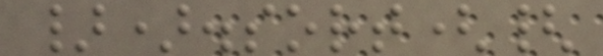}).sort({
